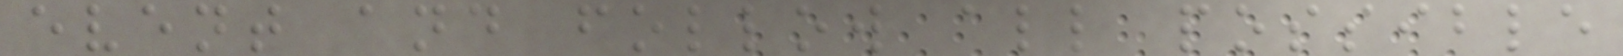event and follow all possible
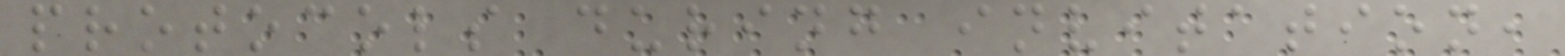protocols during invitation,
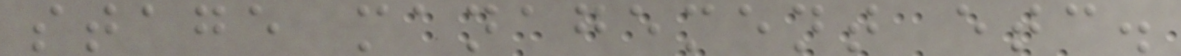stage management etc.
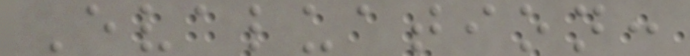Evaluation:
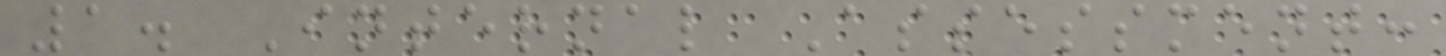1. Internal Assessment:
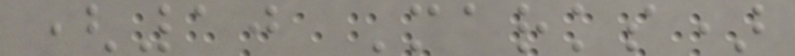(10 Marks)
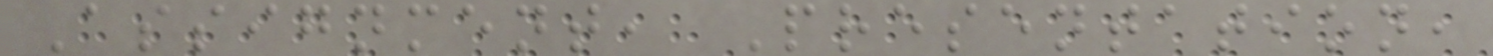Assignment, Presentation,
